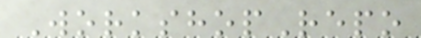WorkshopRepo
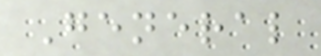General
